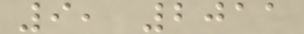9, 2011
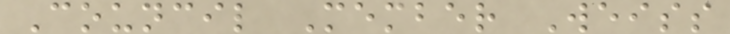Council Member Weiss
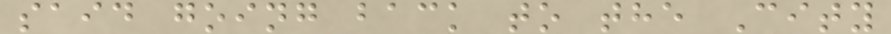said going back to the City
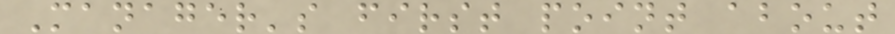Manager's first point about
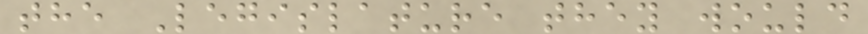the Legislature they would
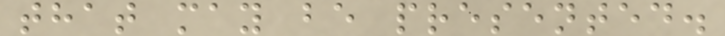that may be presented.
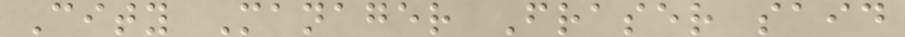City Manager Fraser said
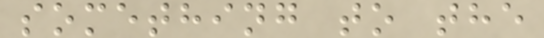something to the
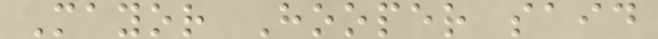Mayor Hooper said
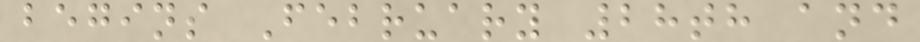begins February 28th and
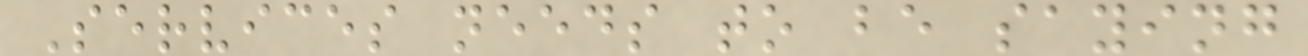Services needs to be saying
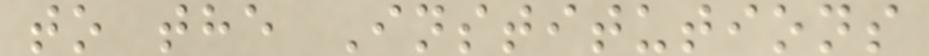to the Institutions
